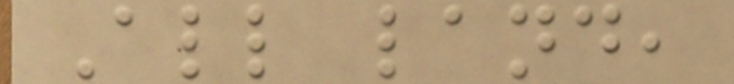All land,
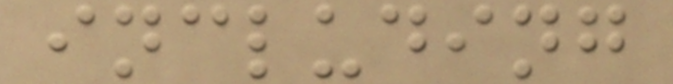including
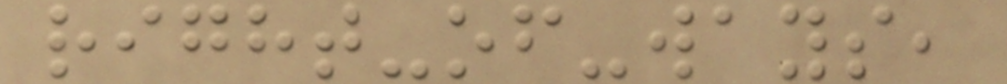right-of-ways,
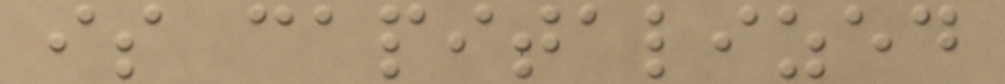is capitalized
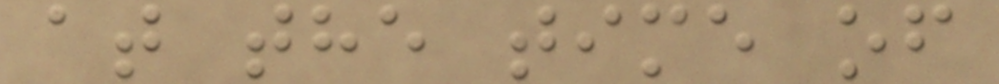at the time of
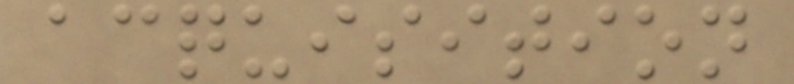acquisition
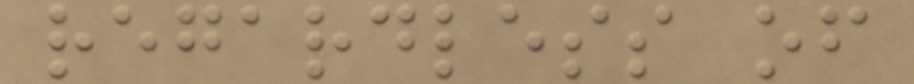regardless of
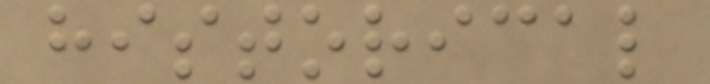historical
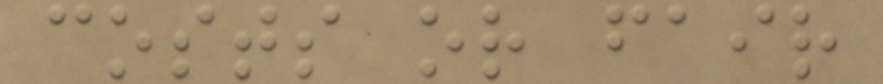costs or fair
